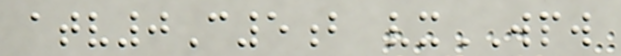atv0C5b vxWPW
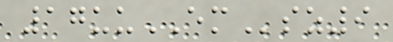17uuEMsz9
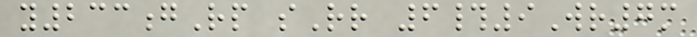y233gRp sRr 6#9Wr7m
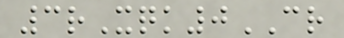3rXqk0CR
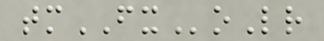tmFXoLr
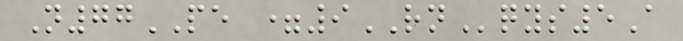N77PE =9RNqys5A
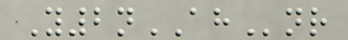Y2nAHnr
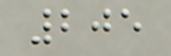205
